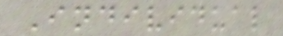Individual
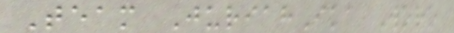Team JuriahIka Woro
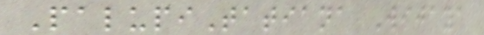PalupiTatiana Wijaya
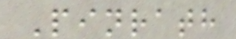Pinrath
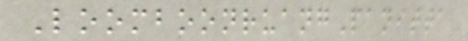LoomboonruangPanitta
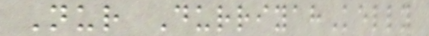Nur DurriyahKelly
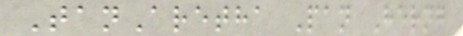TanAretha Pan Herng
